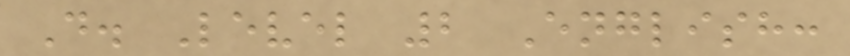D. Level 2 English:
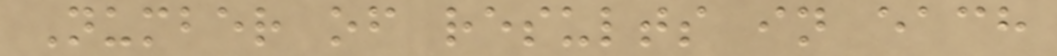Number of results in each
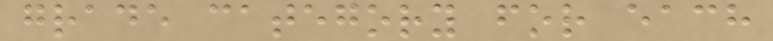grade category for each
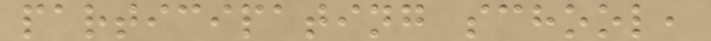participating school,
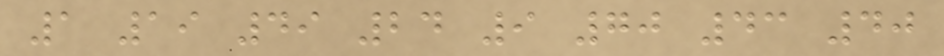1 19 49 24 9 70 43 40
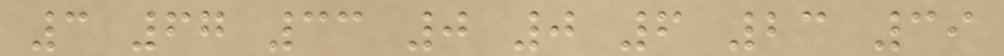3 67 33 0 0 6 23 39
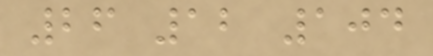26 12 104
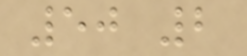50 2
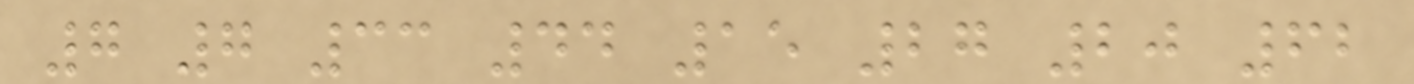7 7 33 44 15 27 20 62
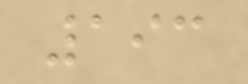193
